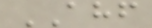AHF
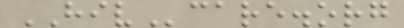HIVcare.org
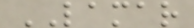LAMAR
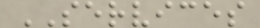SERVICES
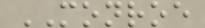MONROE
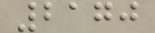2170
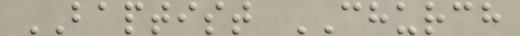BAPTIST CHURCH
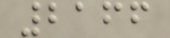2166
